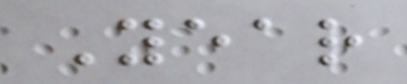Year
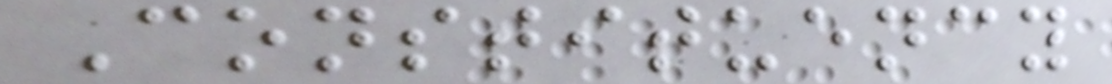Constituency
